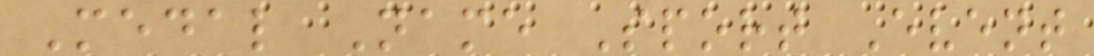Medal Name Sport Event
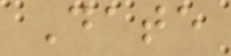Date
